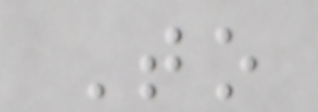To
